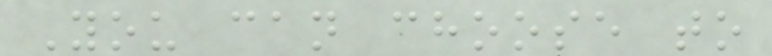You can choose to
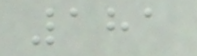181
